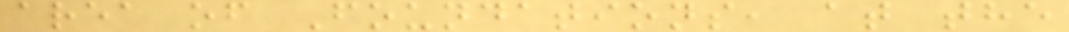area of Foundations, at the
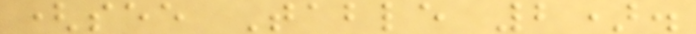(see Table 2).
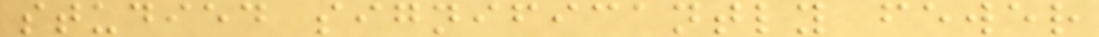studied significantly fewer
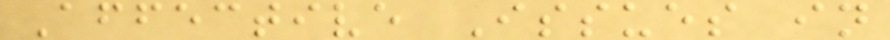Affective Issues in
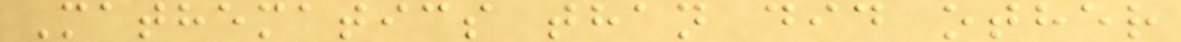Mathematics than did other
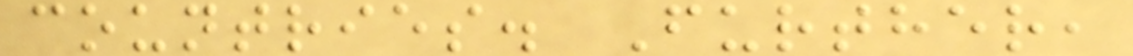countries. Further,
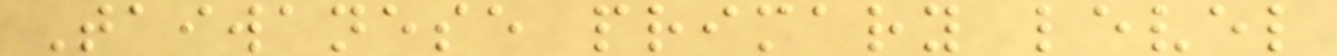Taiwanese primary level
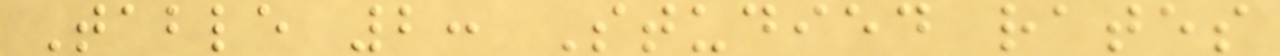Table 2: Studied rates
